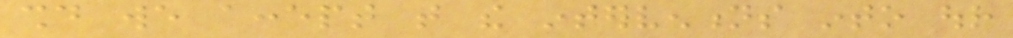should we accept that the interventions into our
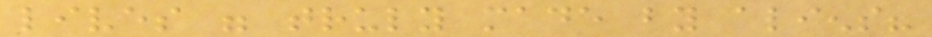lives were truly made by aliens?
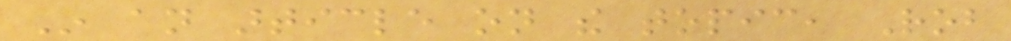In an article on the topic, Rob
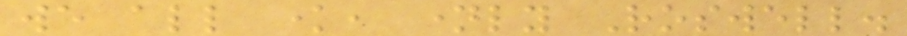we all know, namely Roswell.
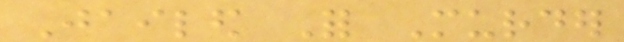Jailed For Murder
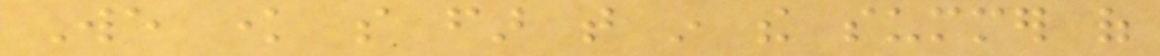We know so far that in the summer of
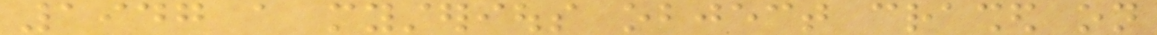1947 a mysterious object crashed on
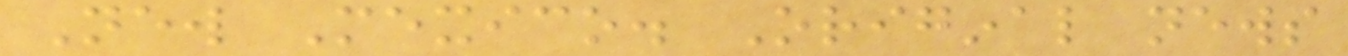New Mexico. Original news
